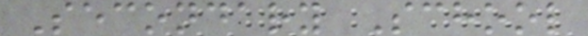Secondary School
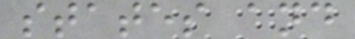states and
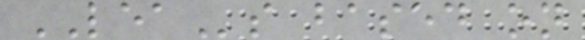LEAs based on
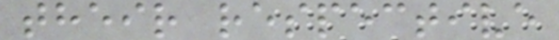their respective
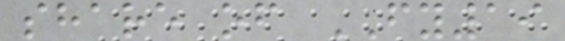share of FY19
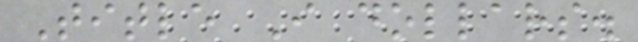Title I dollars.
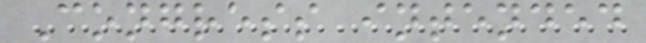Congress intended
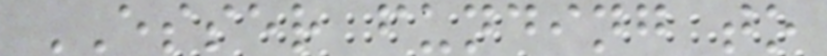ESSER funding to
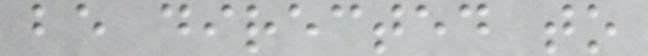be directed to
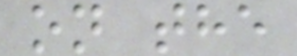on the
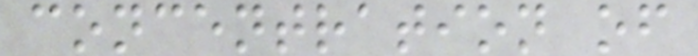concentration of
